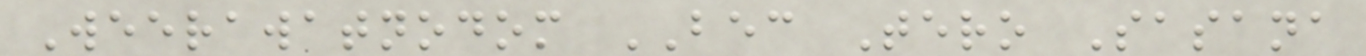Weerawatnodom BEC Tero Sasana
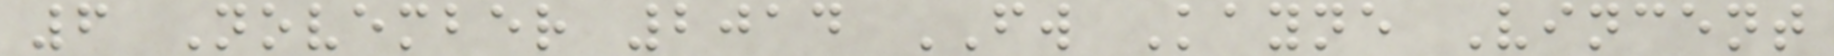6 November 2014 FW Kayne Vincent
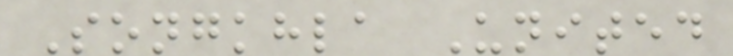Songkhla United
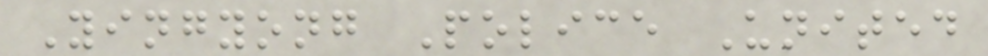Yingyong Police United
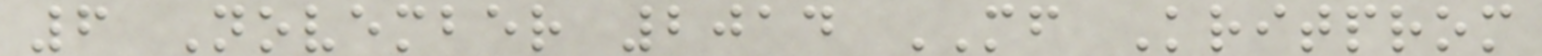6 November 2014 MF Kritprom
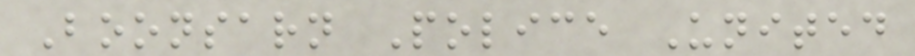Boonsarn Police United
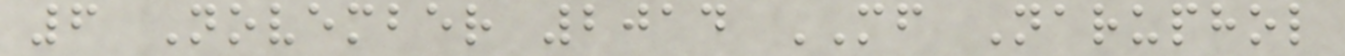6 November 2014 MF Naruphol
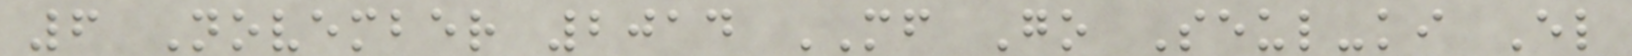6 November 2014 MF Go Seul-ki El
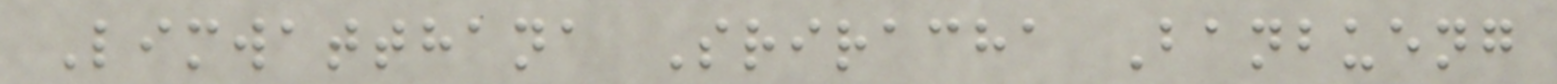Limwatthana Sriracha Banbueng
